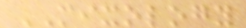MIXOLOGY
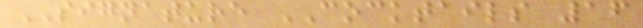SIGNATURE COCKTAILS 16
